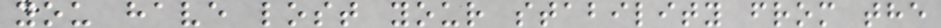you have lost your stability from the
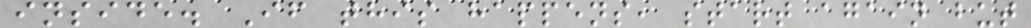inside. If this happens, start again but
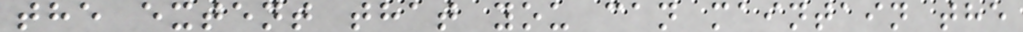the extent that you can maintain the
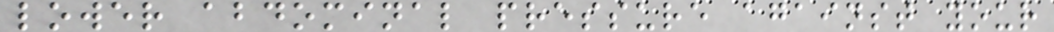lower abdominal pressure against your
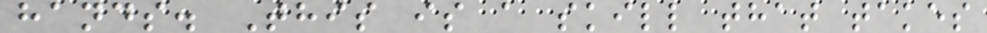hands. This is a skill that takes
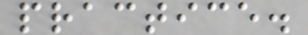practice.
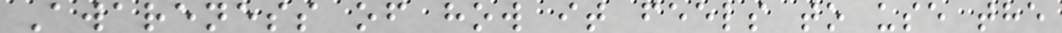Awareness of how it feels to use the
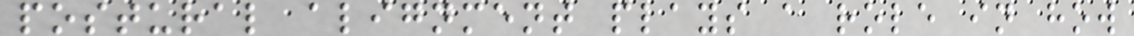postural alignment plays a role in how
